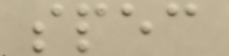spec
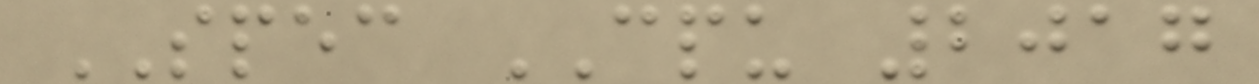SPEC CPU 2017
